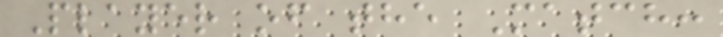Player of the Match:
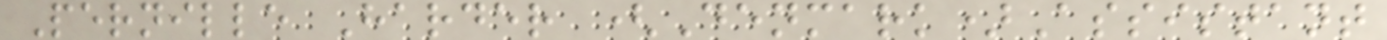Pernille Harder (Denmark)Assistant
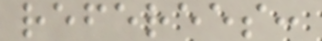referees:
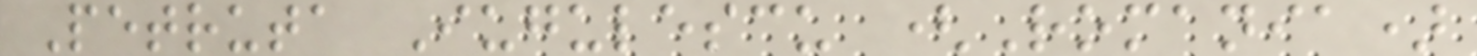Petruta Iugulescu (Romania)
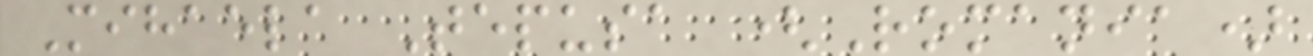Mihaela Tepusa (Romania)
